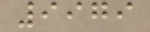9979
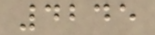4245
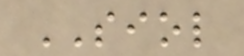SIOL
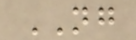NG
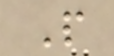P
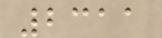2311
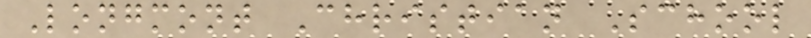Longmont Christian School
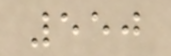550
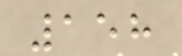158
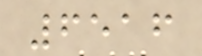6516
